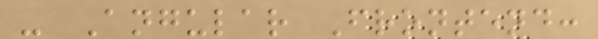- Angular Frontend:
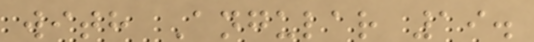with Angular 19.
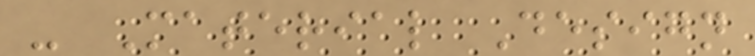- Material Design
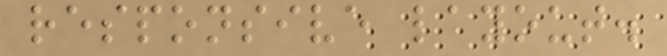responsive layout.
